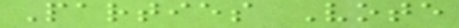Parties Vote
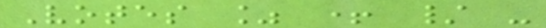Votes % + / -
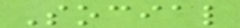Social
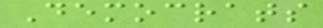Democrats
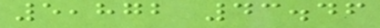5,872 43.46
